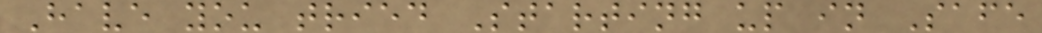Have you tried Starting up in Safe
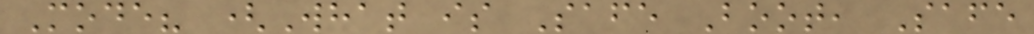Mode? (What is Safe Boot, Safe
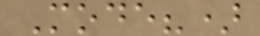Mode?)
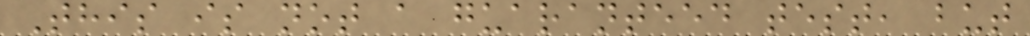This is not a guaranteed test, but
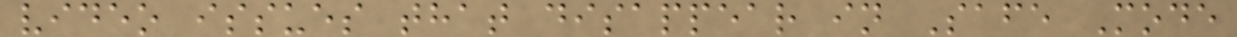video issues that disappear in Safe Mode
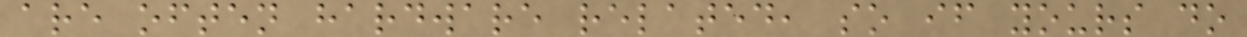are often hardware related, so if yours do
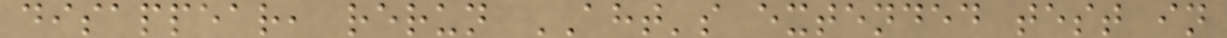disappear, rerun AHT's extended test in
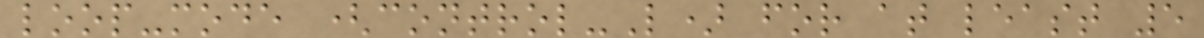loop-mode (control-L) for at least 5
